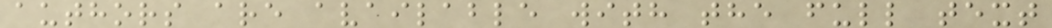authors are available with the full text
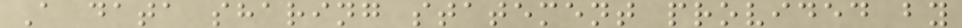A data sharing statement provided by
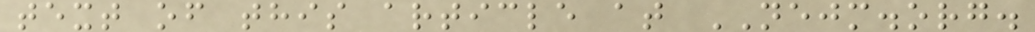text of this article at NEJM.org.
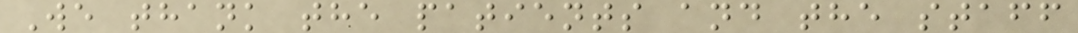We thank the patients and the staff
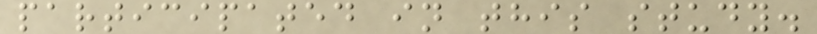participated in this study.
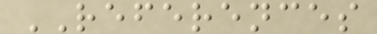REFERENCES
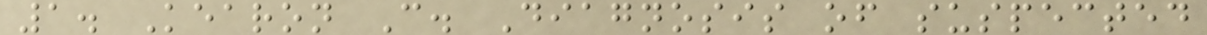1. Kearon C. Diagnosis of suspected
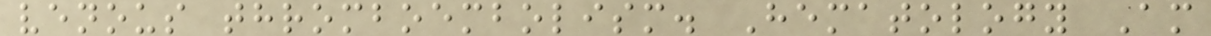venous thromboembolism. Hematology Am
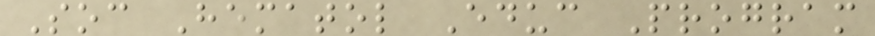Soc Hematol Educ Program
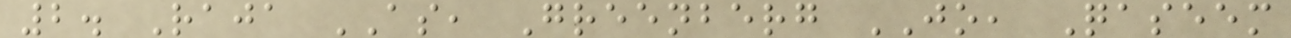2. Raja AS, Greenberg JO, Qaseem
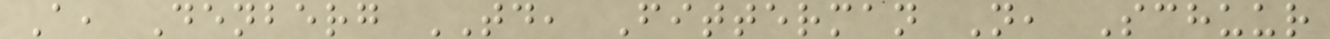A, Denberg TD, Fitterman N, Schuur
